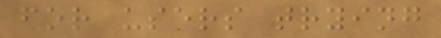for users trying
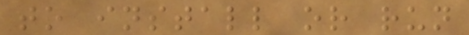to install or run
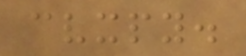cvxpy.
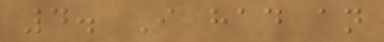4. I had an
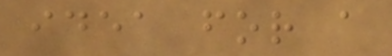idea for a
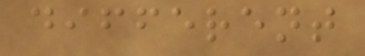different
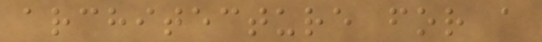architecture for a
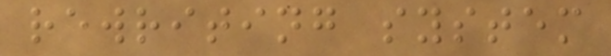rewriting system
